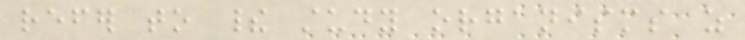refer to their study organisms as
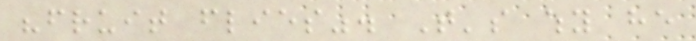"fruit flies". That's why he
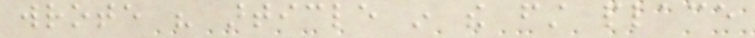wrote his article in the first place
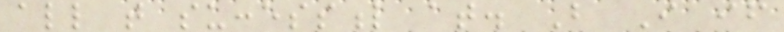all that successful at. But I if
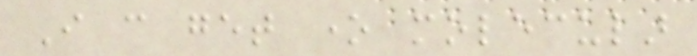I can get one molecular
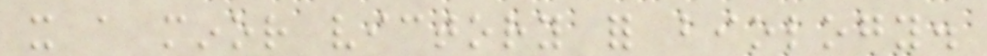it a minor victory for biology.
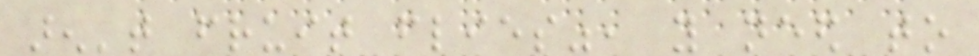aren't fruit flies", you need to
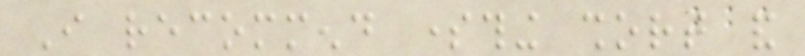I recommend something short and
